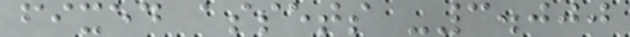fixed assets -3.000
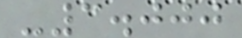-3.000
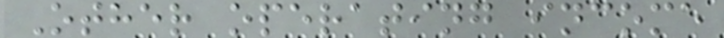Other operating income
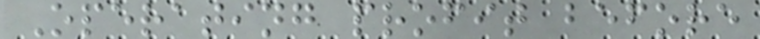Operating profit before
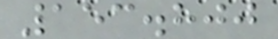153.800
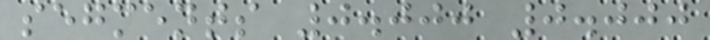segments 0.000 0.000
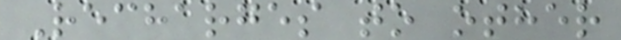Recharges to other
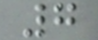7
